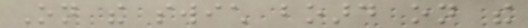On the swich board on the
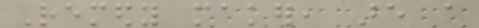Remedy maker, are a
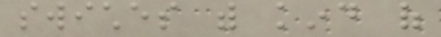swiches with kind of
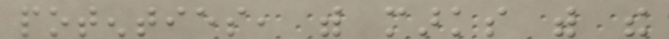potenties, with marks with the
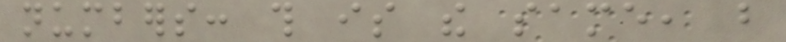numbers: this is the same, but
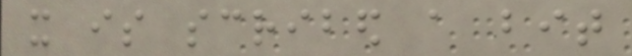it is scribed a bit
